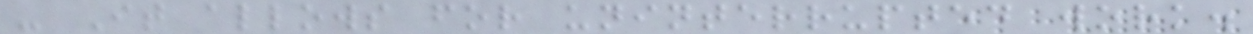- It allows for uninterrupted work.
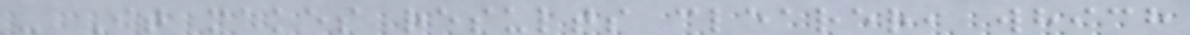- It makes results clearer, which
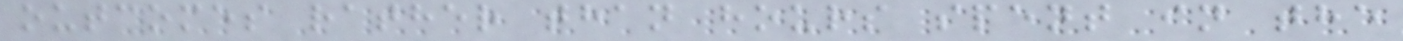outcomes rather than hours spent in the
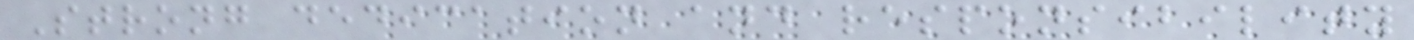Strong dedication and responsibility
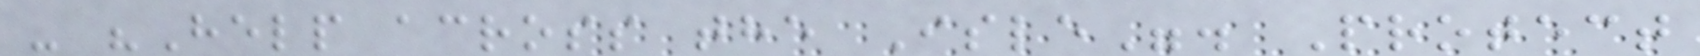- "Help across the Isle". Protect
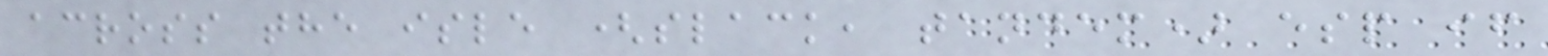across the isle (slack, tandem) esp if
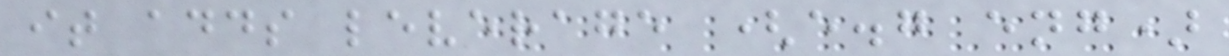it adds leverage (e.g eng)
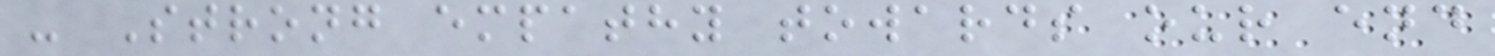- Strong empathy towards our end
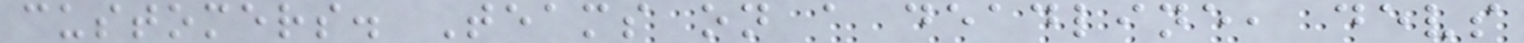customers. Teams on a deadline, devs
